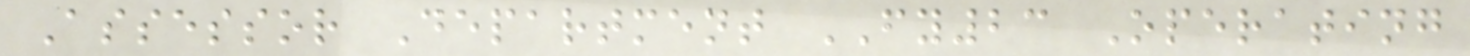Assessor Department FY23 Operating
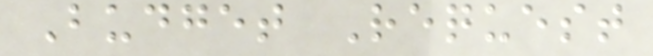Budget Request
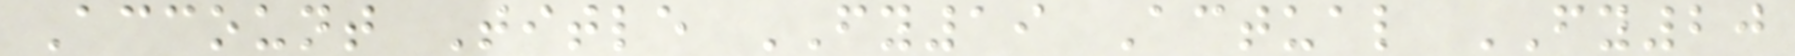Account Title FY19 Actual FY20
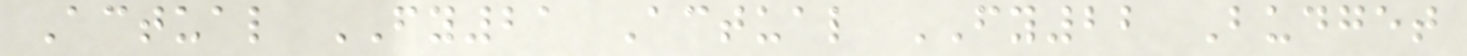Actual FY21 Actual FY22 Budget
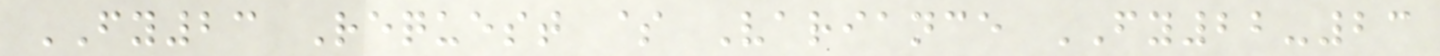FY23 Request $ Variance FY22-23
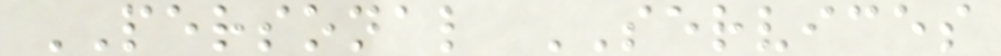PERSONAL SERVICES
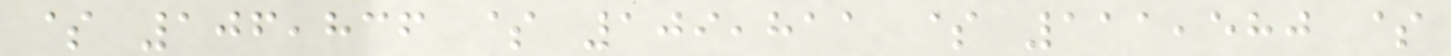$ 106,836 $ 109,811 $ 111,580 $
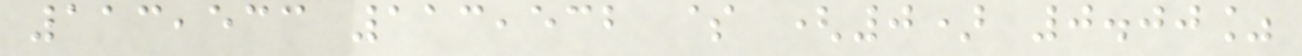113,533 113,532 $ (0) 0.00%
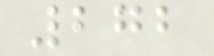272
